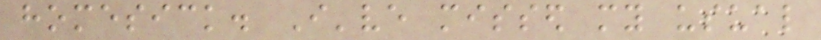homesick. I've missed my usual
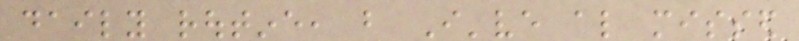daily routine, but I've also missed
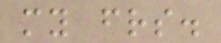my friends.
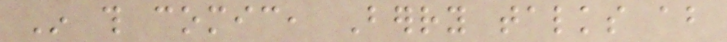In this comic, Berry talks about
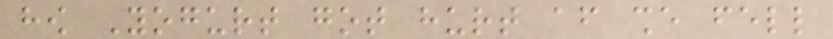how Yogurt got hurt after she fell
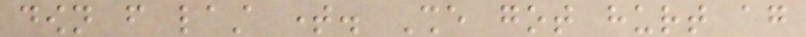down from last time. She got hurt again
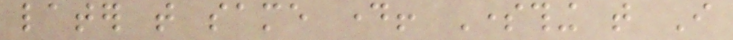later that same day! Something that I
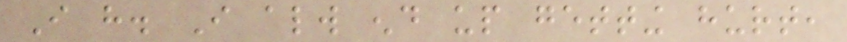I have. I always end up getting hurt,
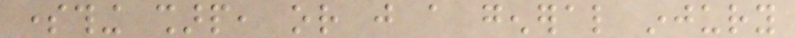something sharp, or just a general injury
